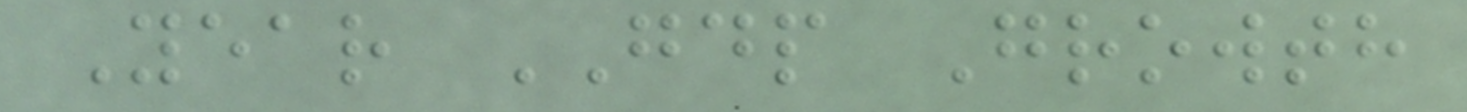Year GDP Growth
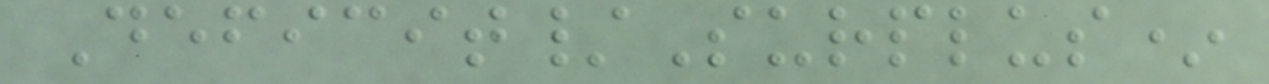Deficit/Surplus*
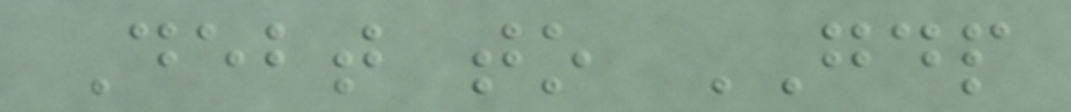Debt to GDP
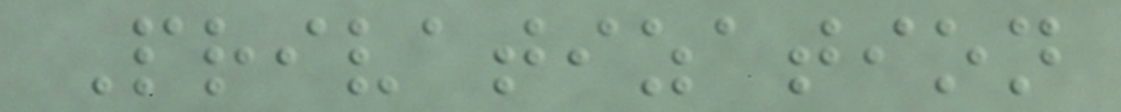Privatization
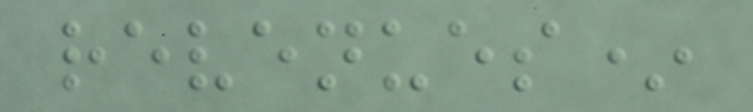revenues*
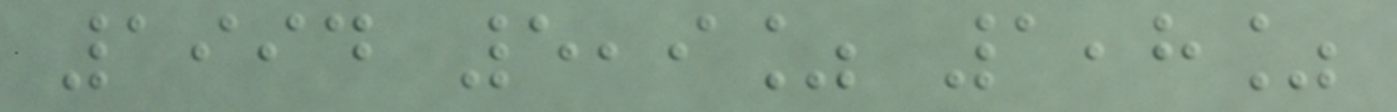1994 5,9% 1,8%
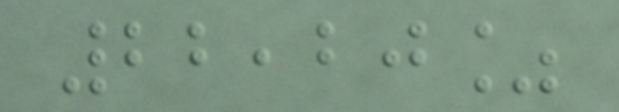22,20%
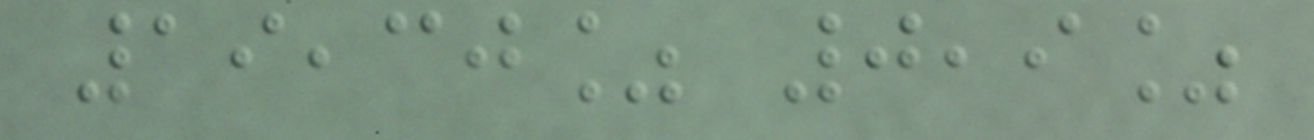19,30% 0,9%
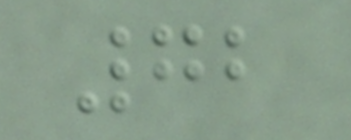72
